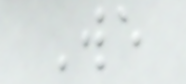We
